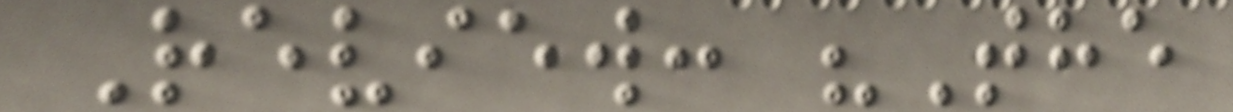Review: "The
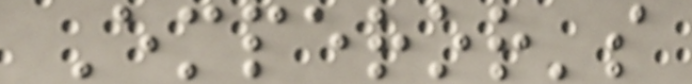Emperor's
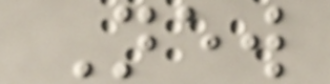New
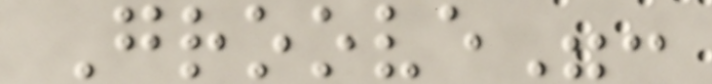Groove":
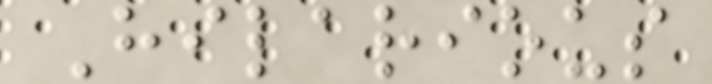Hilarious
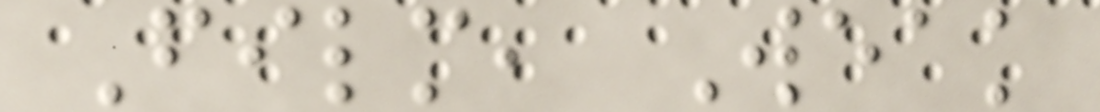Film, Weak
